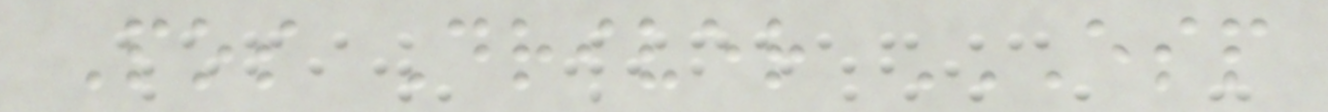Pos Driver ESP
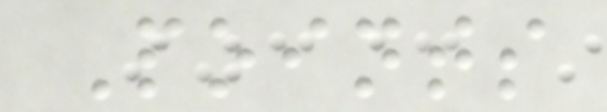Points
